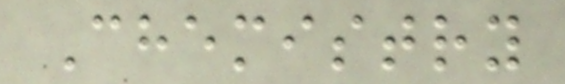Chemistry
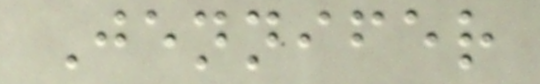Jennifer
